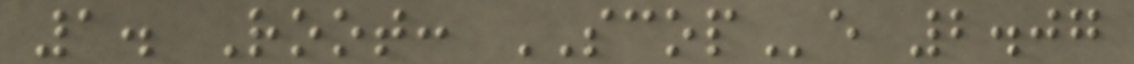1. Root: SCOPe 2.07
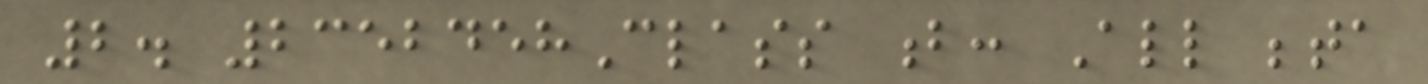2. 2352458Class b: All beta
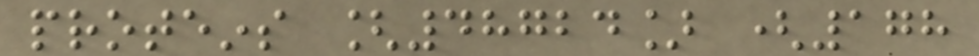proteins [48724] (178
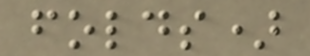folds)
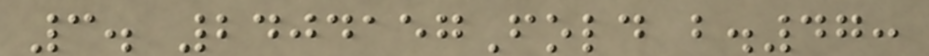3. 2404157Fold b.47:
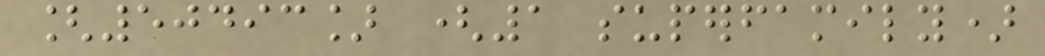[50493] (1 superfamily)
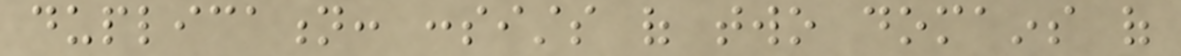duplication: consists of two domains of
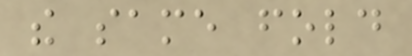the same fold
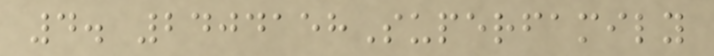4. 2404158Superfamily
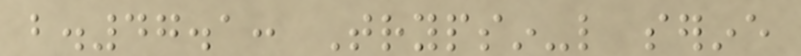b.47.1: Trypsin-like serine
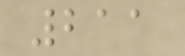211
